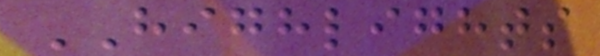HIGHLIGHTS
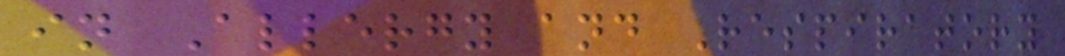in Allergy and Respiratory
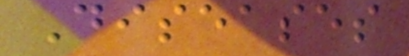Diseases
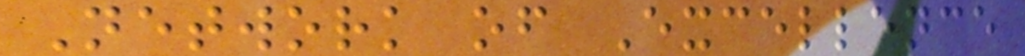Network of Excellence
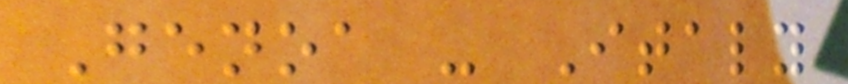Genoa - Italy
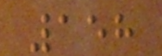158
